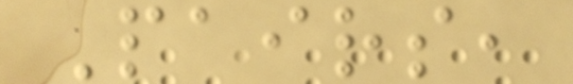Pairs,
